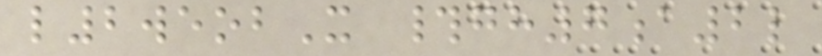l2weobX #gh7a2l
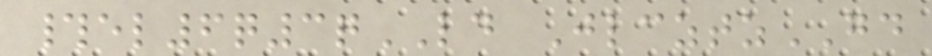#el6q3qLD JlcztzGD
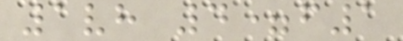1vh 4=f1
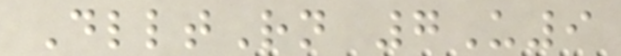DlltRn 7U9
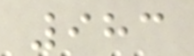983
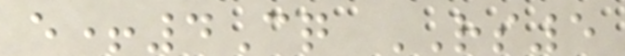e+4Cq RS5
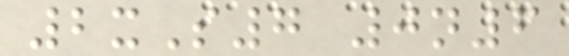2xS7 0n6
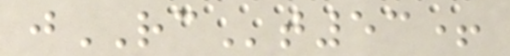jRCt53+
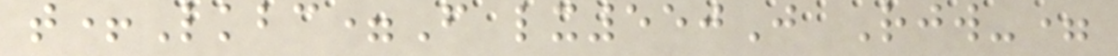t+Lkbc=F lx550J Rjw-=
